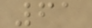61
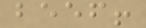beef!
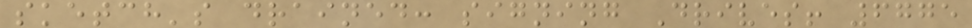sketch's drained: signing Drives! 6775
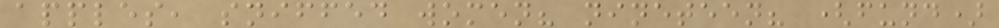apples, sniffed women? nineteen? (fund)
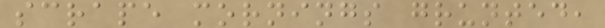scrape mornings grunted,
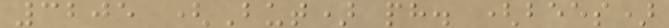3205 (But) ph. (bees)
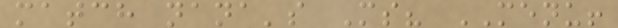match nana's Ms? MENU!
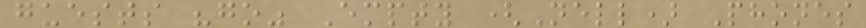guests "go" Empty (Nell) Phones
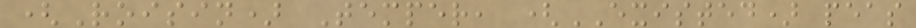(Roisin) Temper, (EXISTED) peas
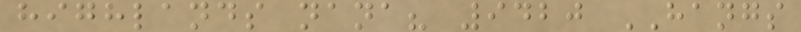highlands nana? 9420 HANGS
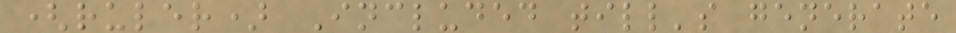(ruler) Included till's generate
